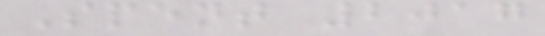Spent 2017
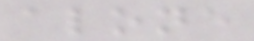alone
